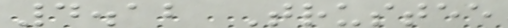4.12 Trustee
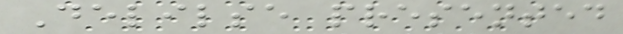Delilse presented
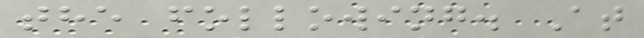the following. At
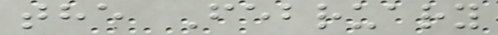the February
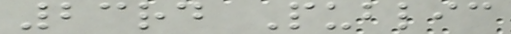23rd Public
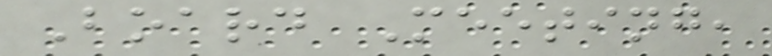Board Meeting,
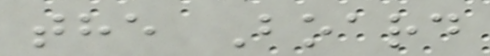the Board
